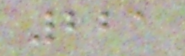221
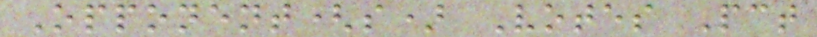Opponent(s) Votes Pct
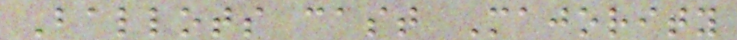Ballots cast Majority
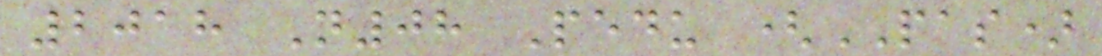2018 N08 Pedu (PAS)
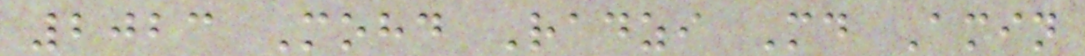2023 Mohd Radzi Md Amin
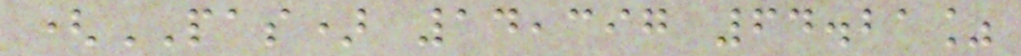(PAS) 14,397 64.21%
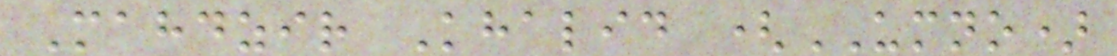Mahdzir Khalid (UMNO)
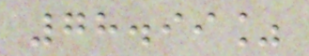78.99%
